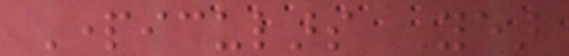Particulars Year
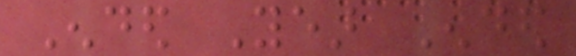Ended Year Ended
